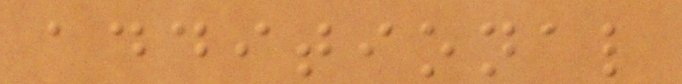additional
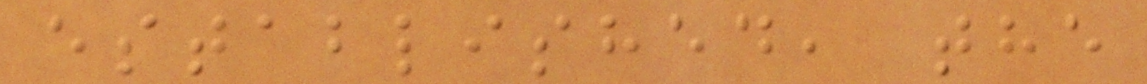established, the
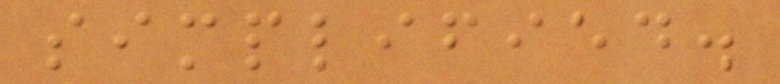simplified.
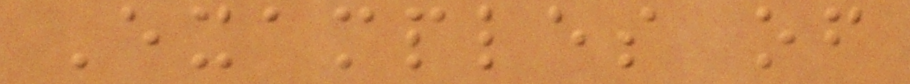Examples of
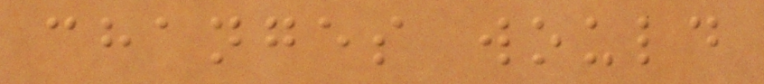changes would
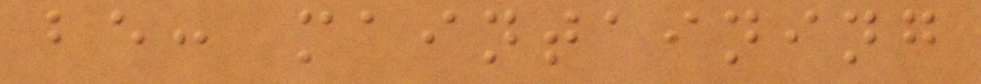be: maintaining
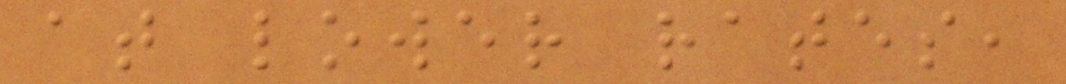at lower rates,
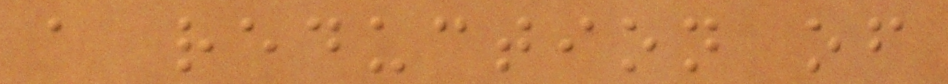a reduction of
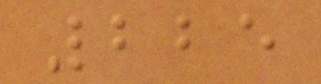225
